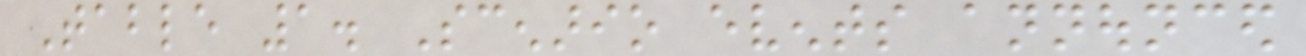Table 1. Scenario events announced
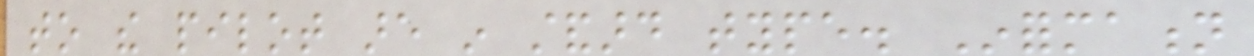to the pilot are in standard type. Information
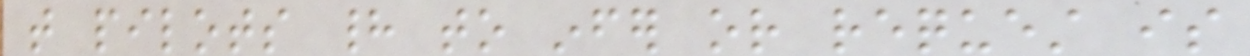that pilots had to infer or request is
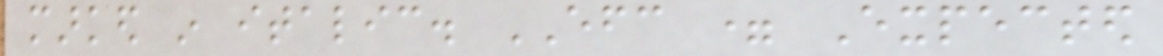marked in italic. EFC = Expected
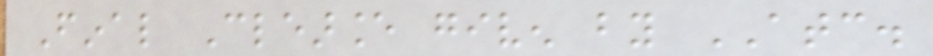Final Clearance given by ATC.
